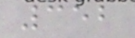352
